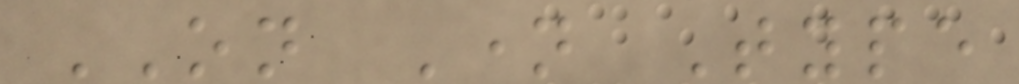ON Name Type
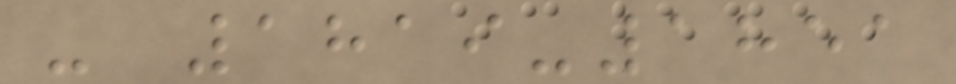- 1819-1851
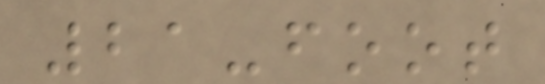21-foot
